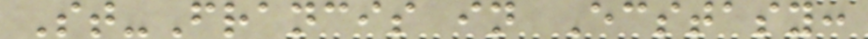St-Francis in Ecstasy:
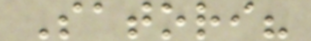Satori?
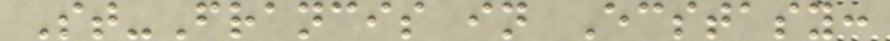St-Francis in Ecstasy:
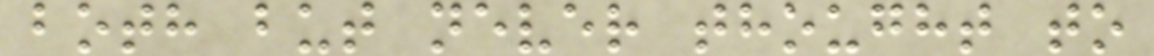both but never thought to
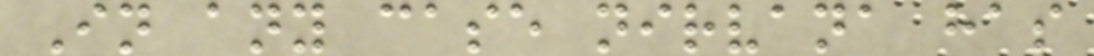In any case nirvana has
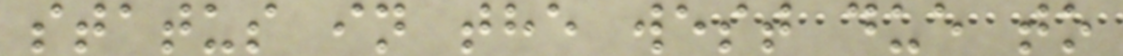status in the west due to
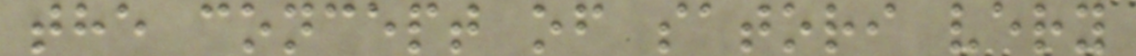the concept of satori very
